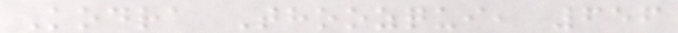Kodra Thoozqui, 656
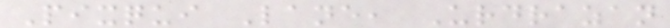Pixqui Lane, Urdrazan
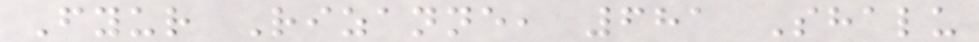Fyur Rizanne, 681 Shalu
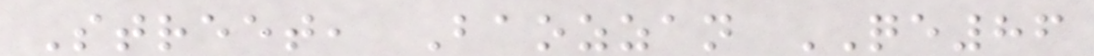Street, Baozzan QE86
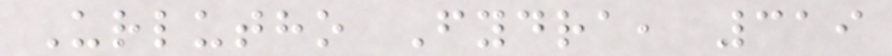Urlutho Fydra, 319
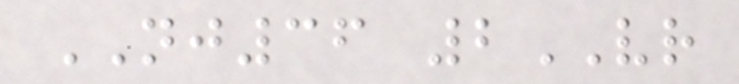NJ36 2VR
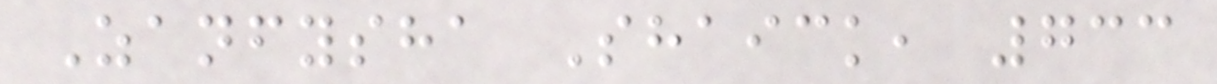Zanfysha Shaick, 733
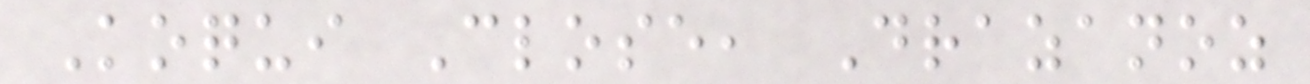Koqui Close, Drazanoz
